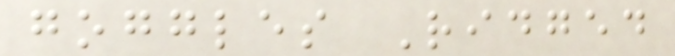goggles Ridged
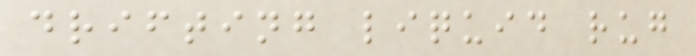drifting liquid rug
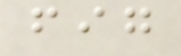fig
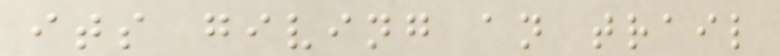its giving an trail
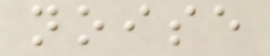noise
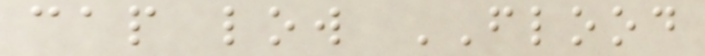cap low FLOOD
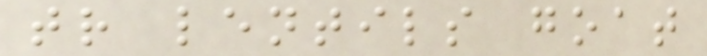tr lentils goat
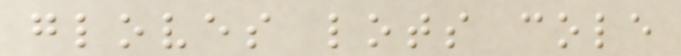gloves lots cole
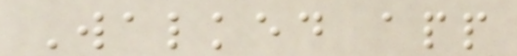Walked app
